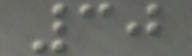30
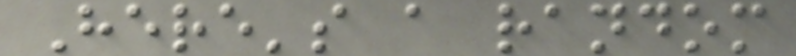Here's a random
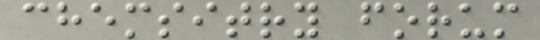chemsitry forum
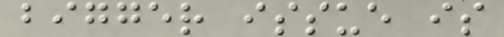bigger issue is
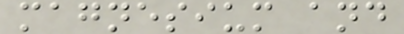magnesium and
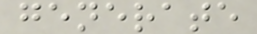generate
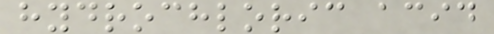hydrochloric acid
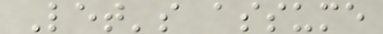Let's assume
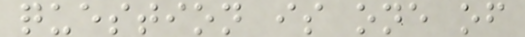question is one of
